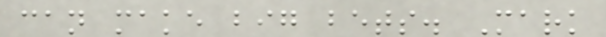can make big bets. Mark
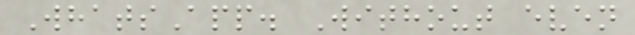WhatsApp. Without even
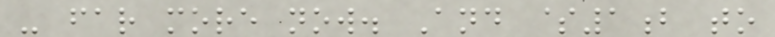- far more now. And $1b to
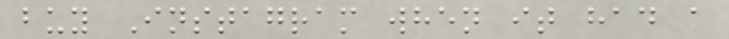buy Instagram when it had a
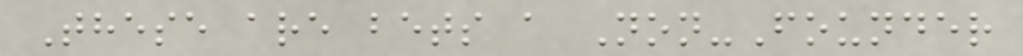These are bets a Non-Founder
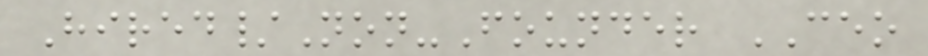Hired/Non-Founder CEO
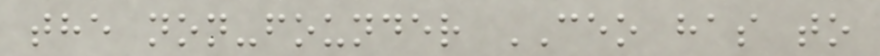the non-founder CEO has to
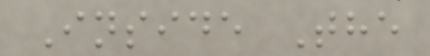Inside The
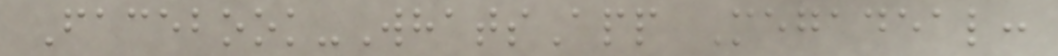Facebook-WhatsApp Megadeal:
